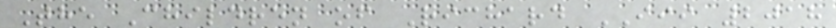The Children of Richard III 2018
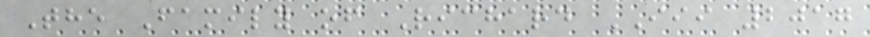The Family of Richard III 2017
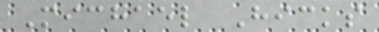Michael Hicks
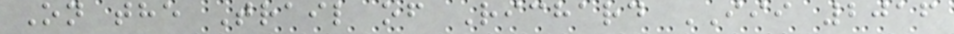On the Trail of Richard III 2016
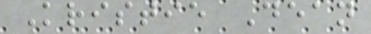Kristie Dean
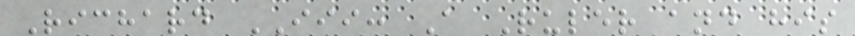Richard III: A Ruler and his
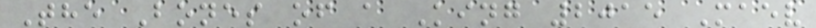The Bones of a King 2015 Maev
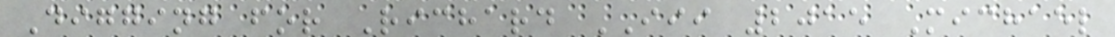Digging for Richard III 2015 Michael
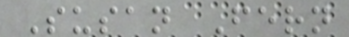Susan Fern
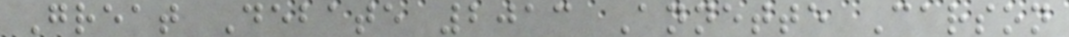Great Debate 2013 Annette Carson
